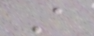A
